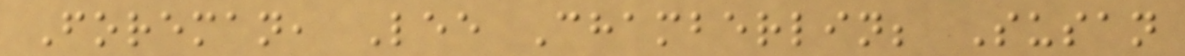Foreman, Lee Chamberlin; Susan
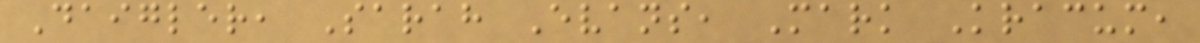Daigler, Sarah Evans, Mark Kracum,
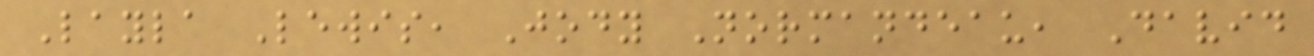Layla Lewis, Jody Normandeau, David
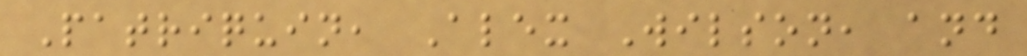Patriquin, Alex Wilson, and
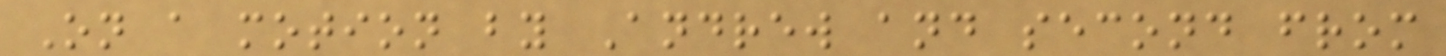On a motion by Andrew and second from
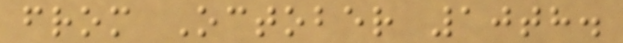from October 10th.
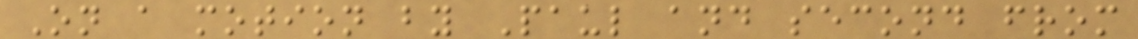On a motion by Paul and second from
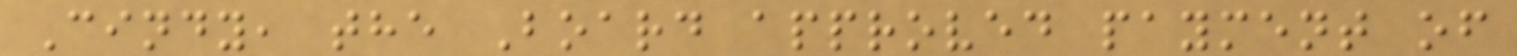Cindy, the Board approved payment of
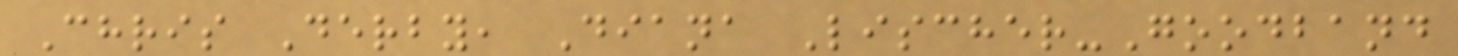Chris Derby, Diana Lischer-Goodband
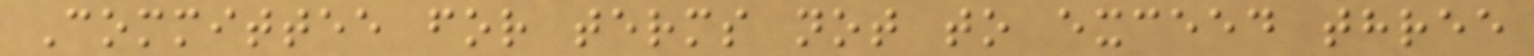Committee for terms not to exceed three
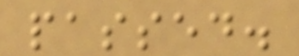passed.
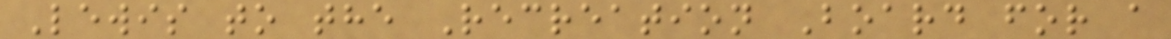Lewis to the Recreation Board for a
